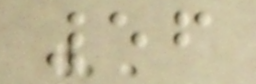56
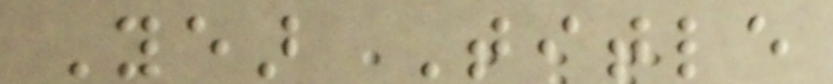Year Title
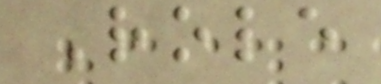Role
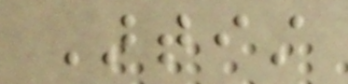Artist
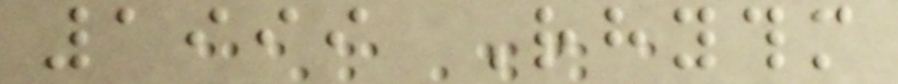1999 Rhythm
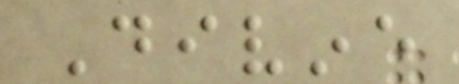Divine
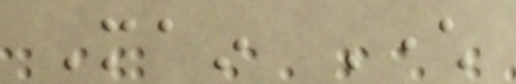Main Character
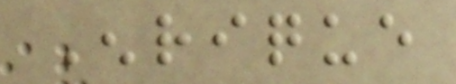Enrique
